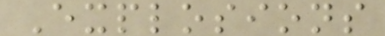Explosions
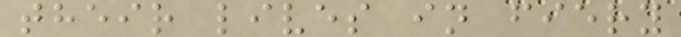their lives in fiery
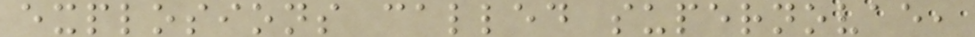explosions called supernovae,
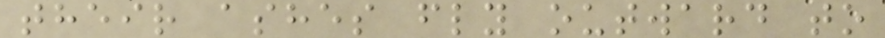their ashes fly outward to
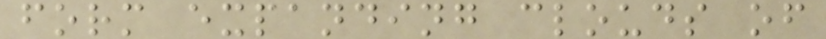form expanding clouds of
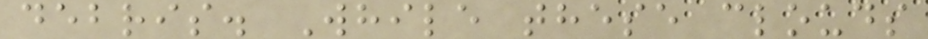debris. While these clouds
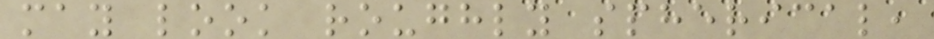may look roughly spherical,
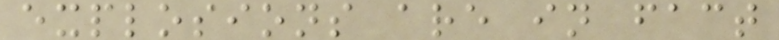explosions are in fact
